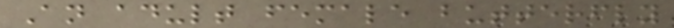An adult female butterfly
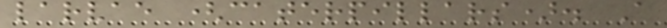larvae (caterpillars). A
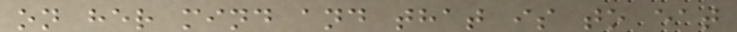on her mind and that is to eat
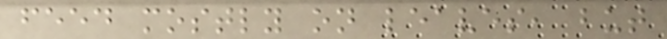feed mostly on leaves, but
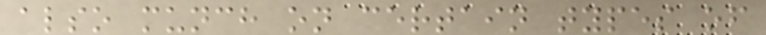also munch on certain types of
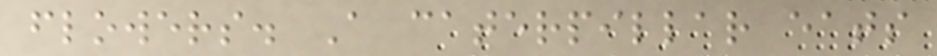flowers. A caterpillar eats
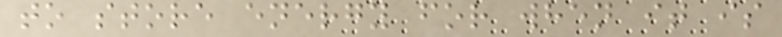to store energy for when it is
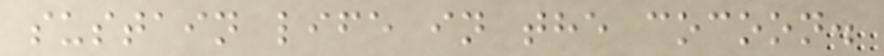sustain life in the cocoon.
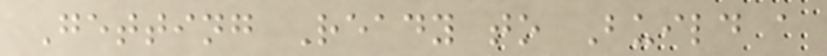Getting Ready to Build a
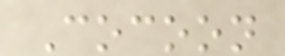Cocoon
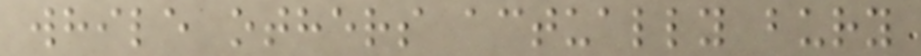while others actually bury
